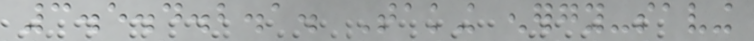3.5.4.2.1. Taking energy-saving
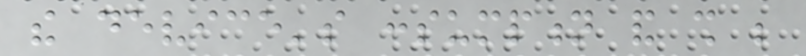the device's consumption and shall be
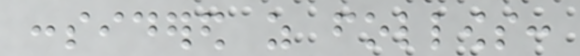considered as follows:
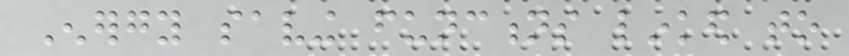Energy saving functions linked to
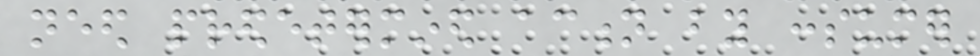need predetermined action by consumer
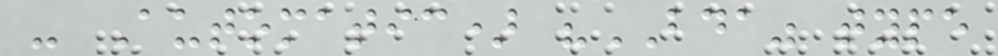- Automatic) "BDA" type
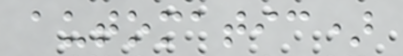automatic)
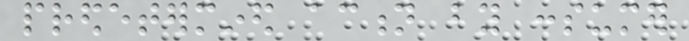predetermined action by consumer
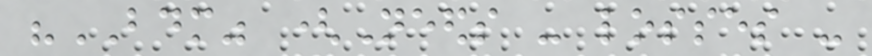"BDM" (Needs - losses -
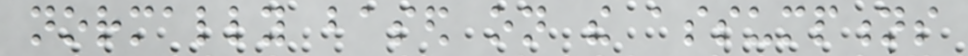normally based on the assumptions
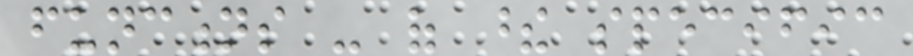functions - of these specific
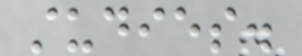studies.
